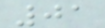01
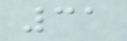31
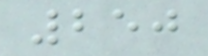250
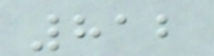812
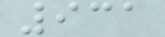931
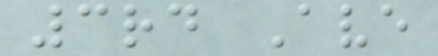3rd Ave
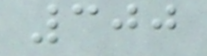300
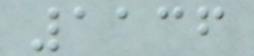1136
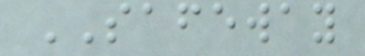SAFEWAY
